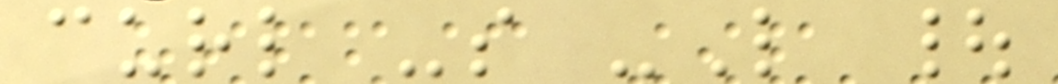curl -s -L |
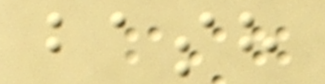bash
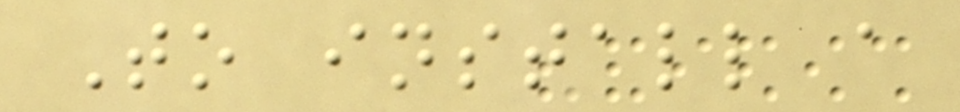To install a
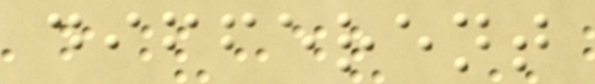different
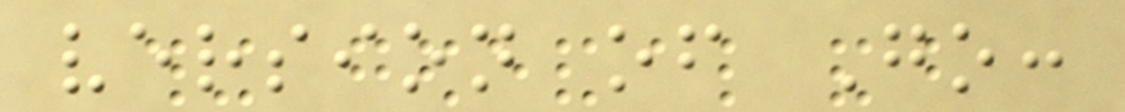version of Go:
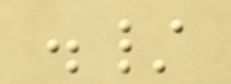./
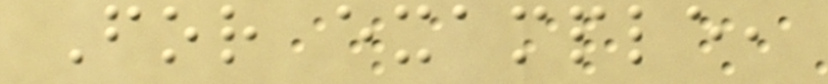For example,
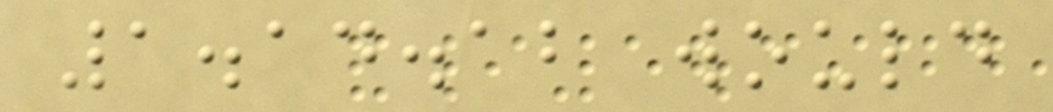1.14.12 would
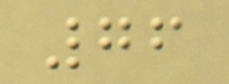76
